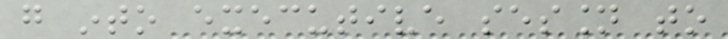go into executive session to
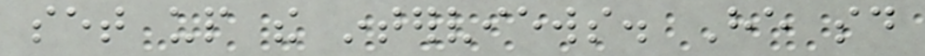set up the interviews. He said
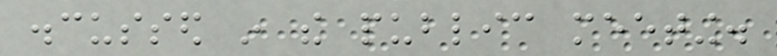discussed in the public meeting.
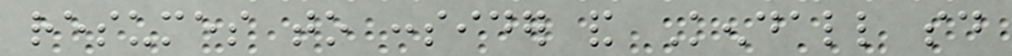resumes to consider and Kendall said
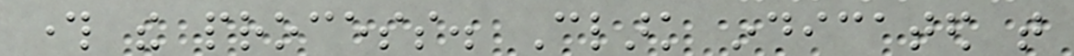through the process. Clark indicated that
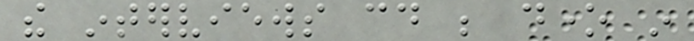the interviews could be done in
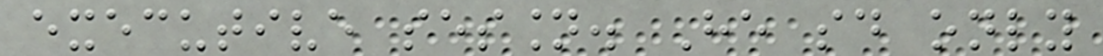executive session. He said only
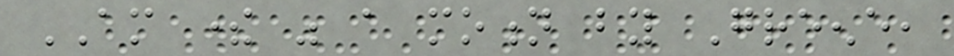AM there was a motion by Greene,
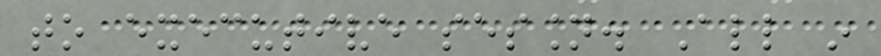to executive session. All in
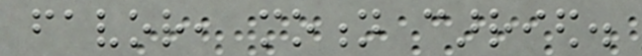favor, motion carried.
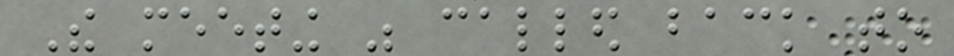The meeting was called back to
